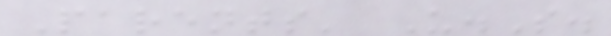Parents' U.S.
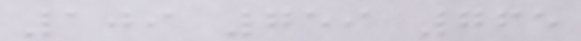109 759 765
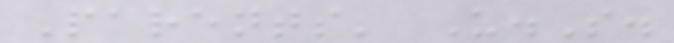Parents' U.S.
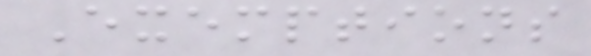Exemptions
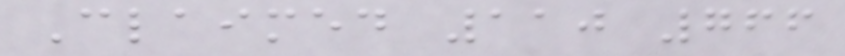Claimed 110 766
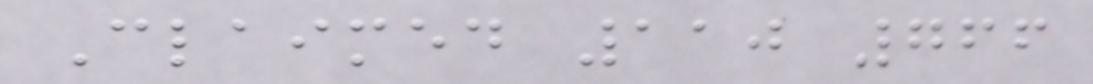Claimed 110 766
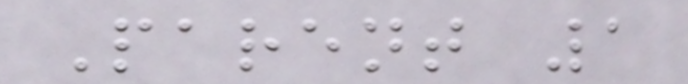Parent 1
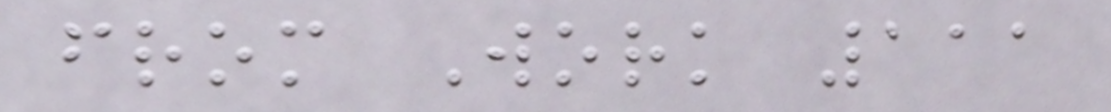from Work 111
